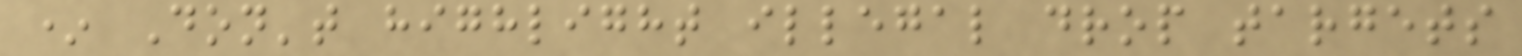* Don't highlight illegal drop targets
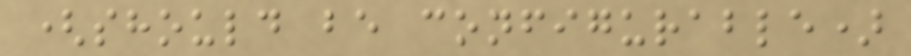(should be configurable)
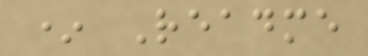* Readme
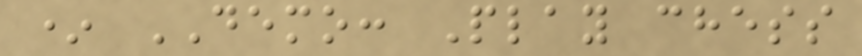* DEMO: Play chess
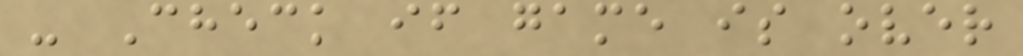- Check if game is over
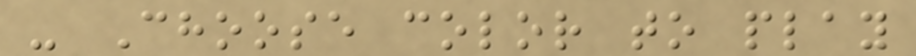- Choose color to play
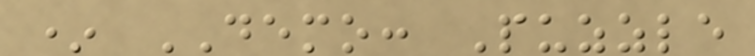* DEMO: Puzzle
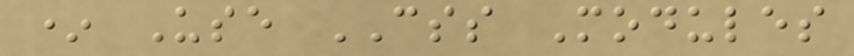* Use CSS Modules
